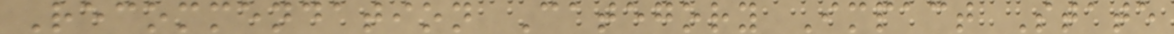Recommendation Category Impact State
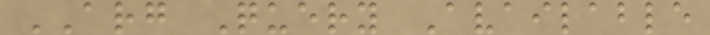ARG Query Available
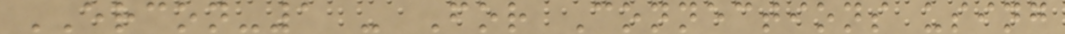ERCON-1 - For Connections using
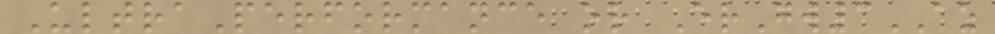UltraPerformance or ErGw3AZ
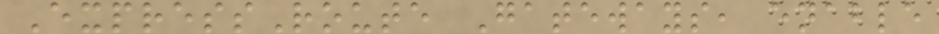ExpressRoute Gateways, enable
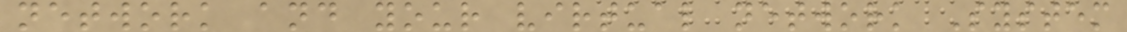network and your virtual network System
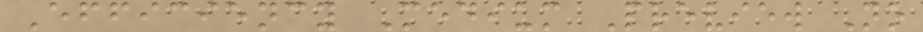Efficiency Medium Preview No
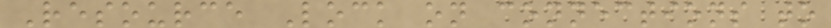Resource Lock on connections to
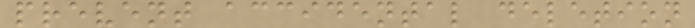prevent accidental deletion
